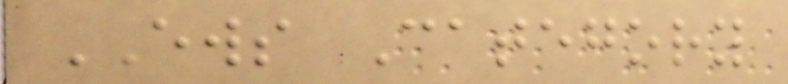EWS Category
